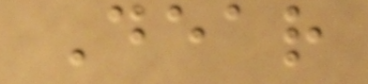Dear
